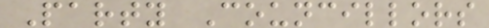Party Councillors
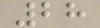28
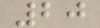20
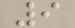9
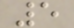5
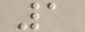1
